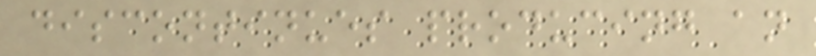discontinues producing an
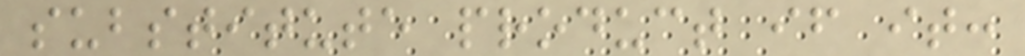substitute product if it:
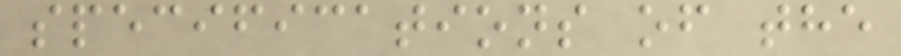specifications of the
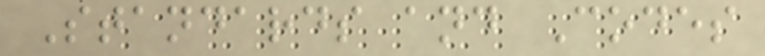Standards and Codes
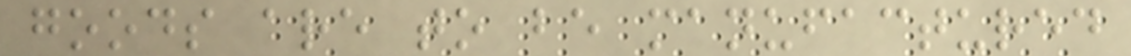goods are to be manufactured
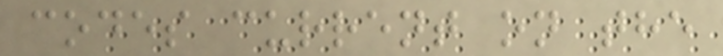codes current on the
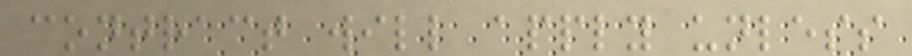contract will apply unless
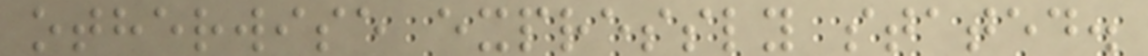otherwise expressly stated.
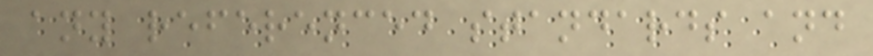any referenced standards and
